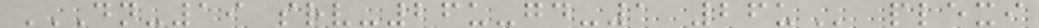DN-19 SRV-26U-GD-1 26U plexi
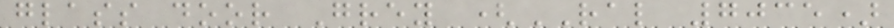glass door Grey (RAL 7035)
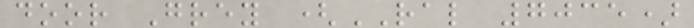door Grey (RAL 7035)
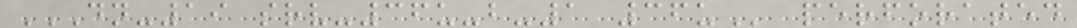DN-19 SRV-36U-B-1 36U perforated
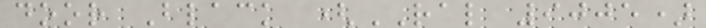door Black (RAL 9005)
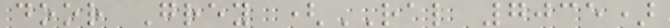door Grey (RAL 7035)
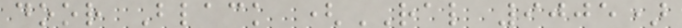door Black (RAL 9005)
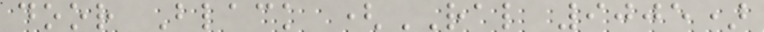door Black (RAL 9005)
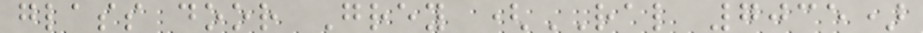glass door Grey (RAL 7035)
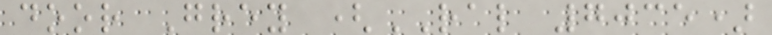door Grey (RAL 7035)
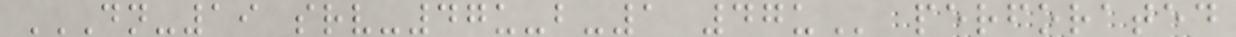DN-19 SRV-47U-B-1 47U perforated
